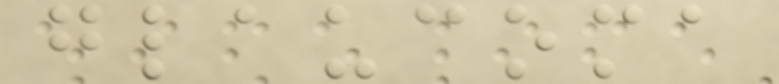glaucoma
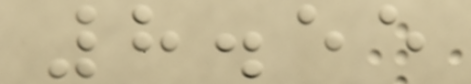8.55
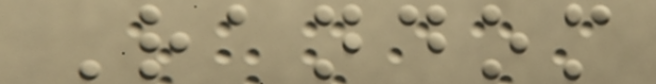Random
